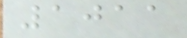1011
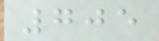705
